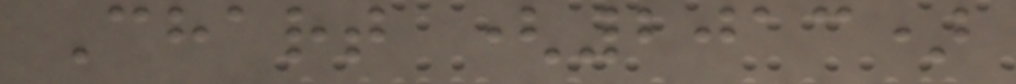Chart (2013)
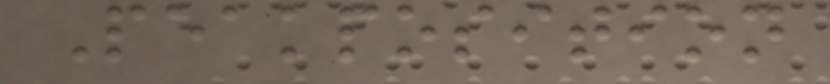Peakposition
